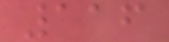116
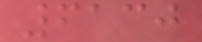6130
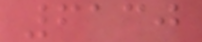6130
